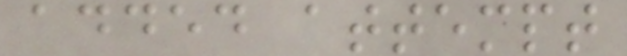added attempt
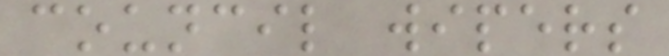council wipers
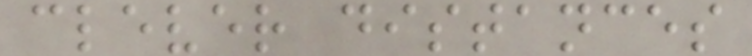clever distances
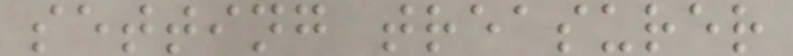setting treasurer
